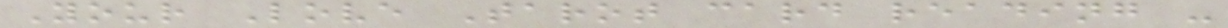Your Love Tarot card reading -
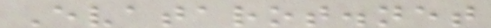Evatarot.net
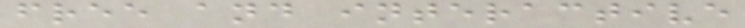free and interactive
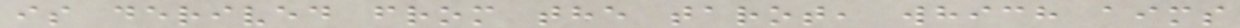is derived from the tarot, which aims
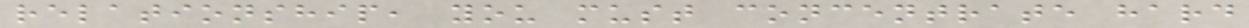relationship, you must concentrate hard
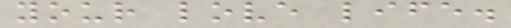your love life.
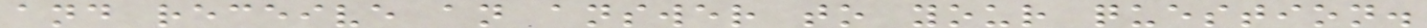and receive an answer to your question.
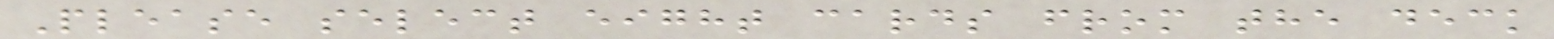Please select eight cards from the deck
